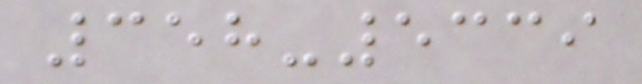358-5339
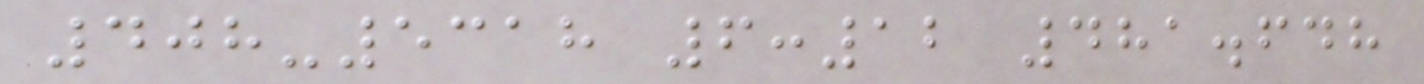408-5318 6:12 481.648
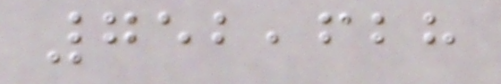752,628
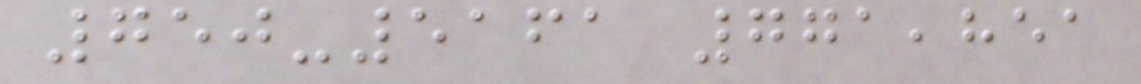750-5161 771,851
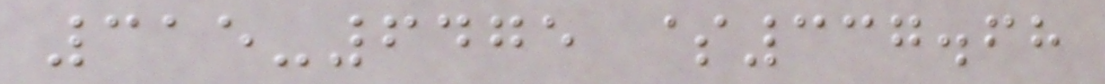315-6475 $337.68
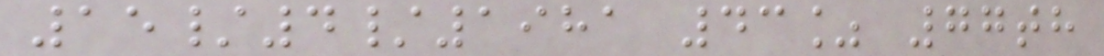15/4/1981 43% 77th
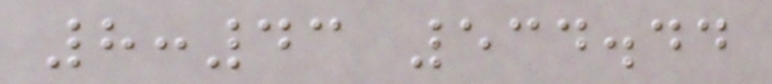8:43 534.44
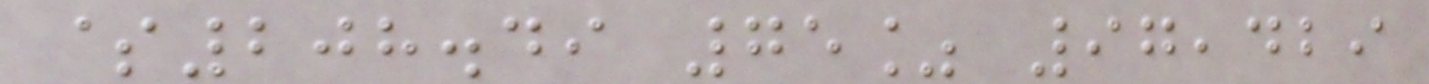$208.49 75% 97,429
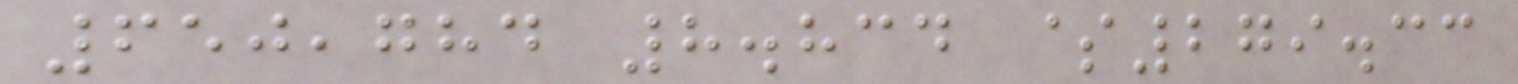650,784 8.834 $279.33
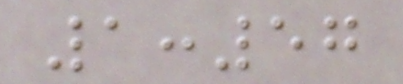1:57
